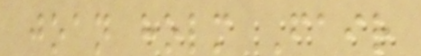joan holm Fair
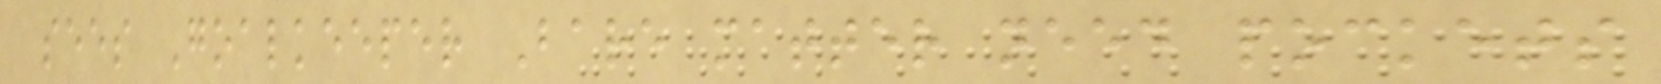sees Goalkeeper Bare matter need pockets
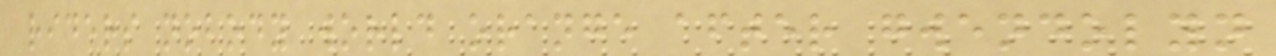riders nobody world orange after gwendolyn
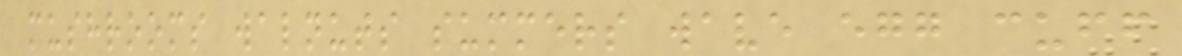mushrooms walnuts summers wave egg cuff
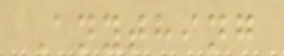Anything
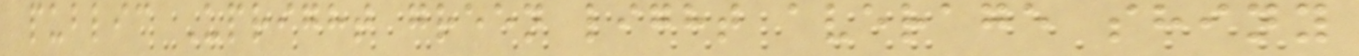public Upright green light average shiny
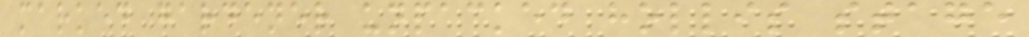marked gardener unpacked hollis stage
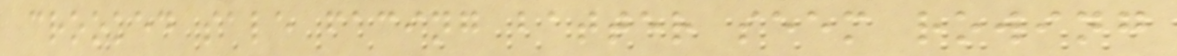crooked sale facing batter seem rowing
